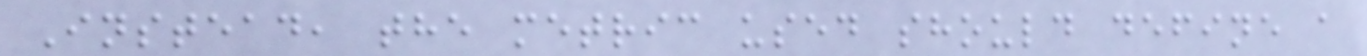Instead, the metric used should define a
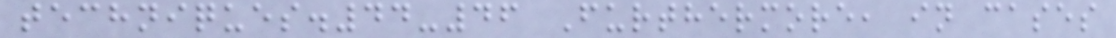techniques.44-46 Furthermore, in cases
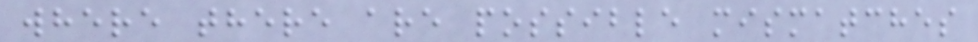where there are possible mismatches
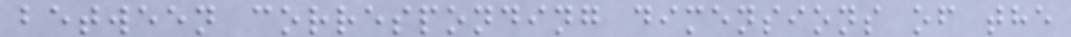between corresponding dimensions of the
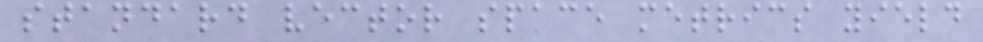standard vector space metrics yield
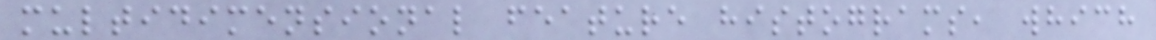multidimensional feature histograms, which
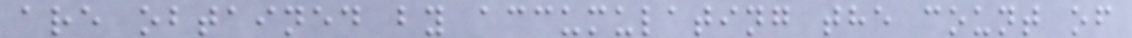are obtained by accumulating the count of
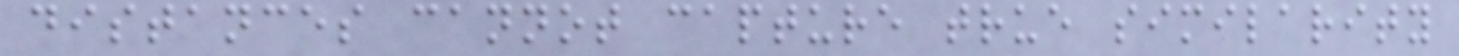distances cannot capture true similarity
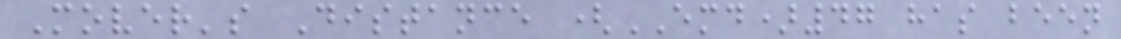Mover's Distance (EMD)47 has been
